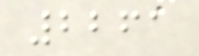2261
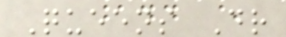Queens Dr
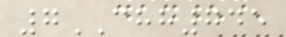7CHH745
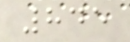845
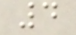4
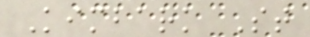Kimbark St
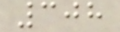308
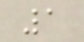1
